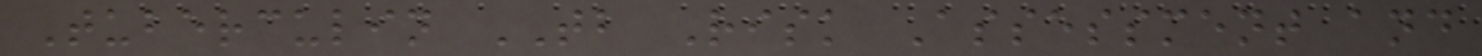Tuberculin TB Risk Assessment and
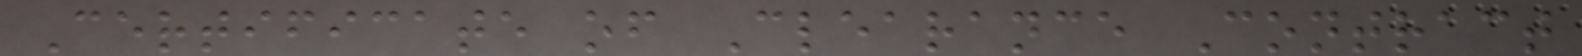Certificate of Clearance Contract
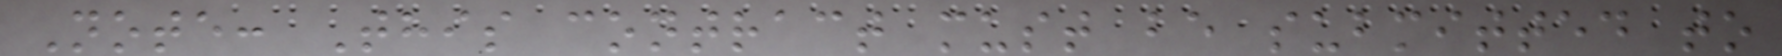Note: This contract must be submitted to
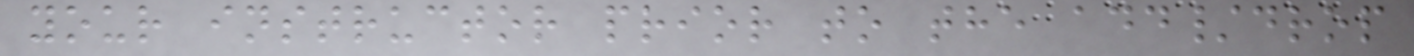your instructor prior to the add/drop
